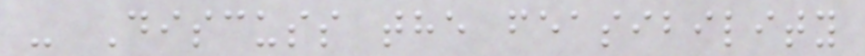- Discuss the feasibility
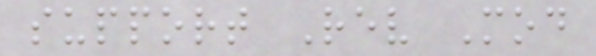support Rev Mod
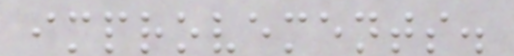improvements.
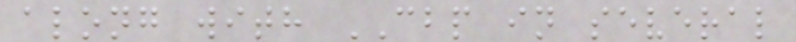along with CBP in several
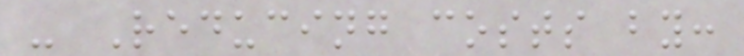- Reducing costs by:
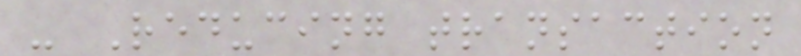- Reducing transaction
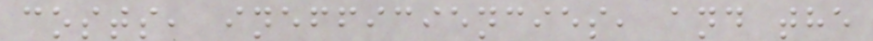costs, inefficiencies, and the
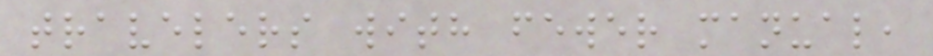travelers with fewer manual,
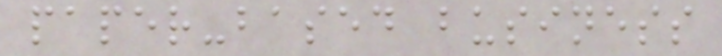paper-based business
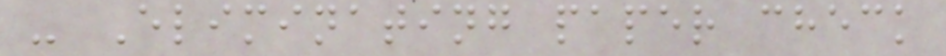- Eliminating paper check
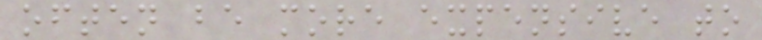often be more expensive to
